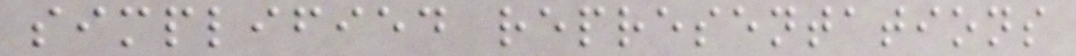simplified representations
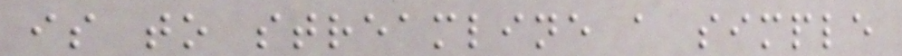is to streamline a simple
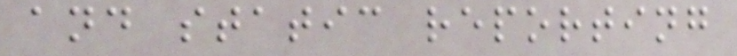and static reporting
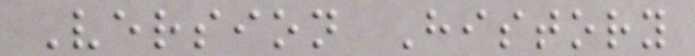Version History
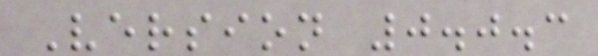Version 0.0.3
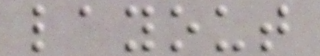layout
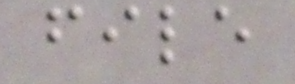file
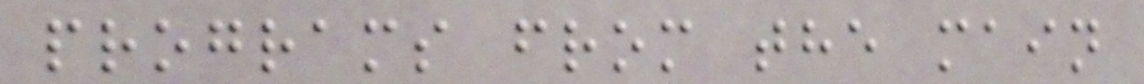programs from the main
